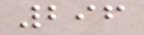296
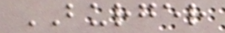BURGER
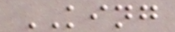KING
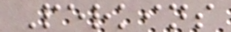Perkins
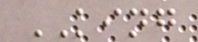KING
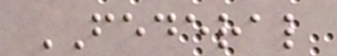FEDERAL
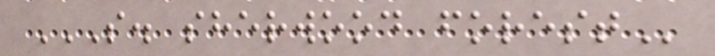S. SHERWOOD FOREST
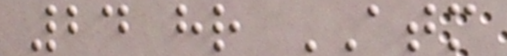24 hr ATM
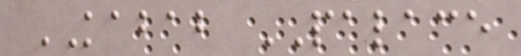KABAB PALACE
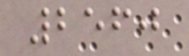2560
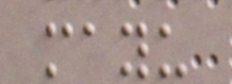mayu
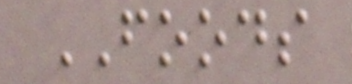FOODS
